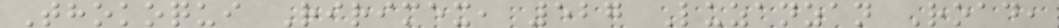Thokoqui Ririmex, 527 Luzanzan Road,
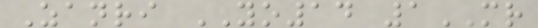Zanri YO14 1MR
